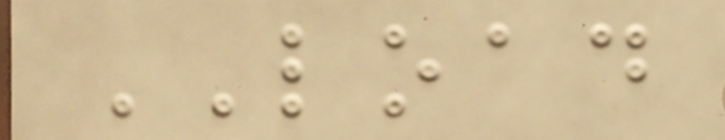LOAD
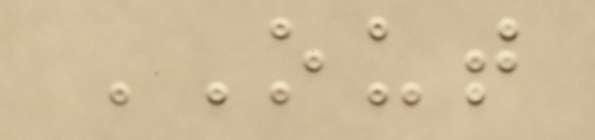OUT
